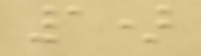1)
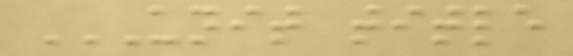UNIT TITLE
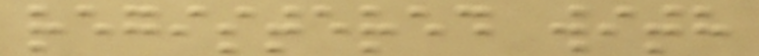registered with
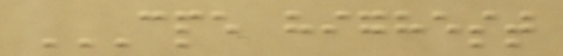CPE HIGHEST
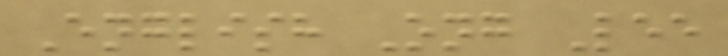English Ong Lee
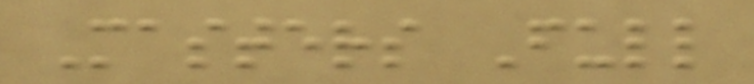Masters Full
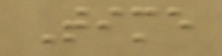Time
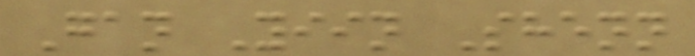Gan Yiin Shenn
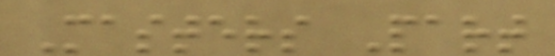Masters Part
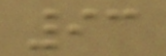93
